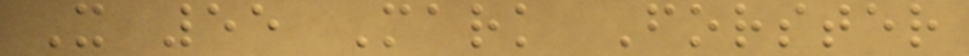X 55 Mark Forster
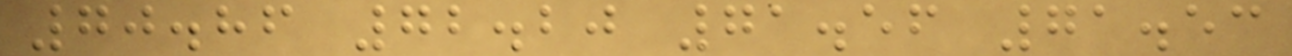70.86 72.20 71.56 71.53
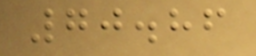70.86
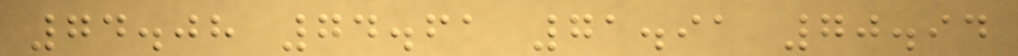74.08 74.61 71.91 70.94
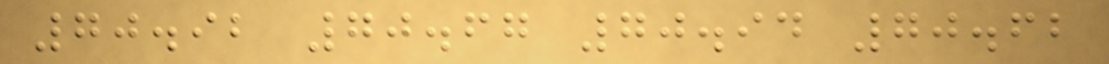70.92 70.67 70.94 70.62
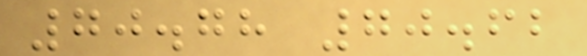70.78 70.62
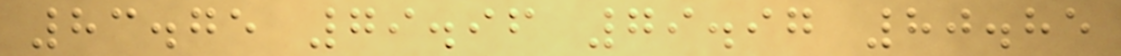83.75 79.96 79.97 80.85
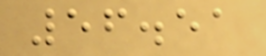56.51
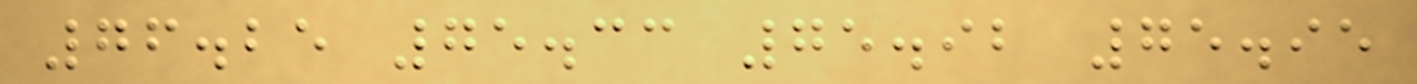76.25 75.33 75.92 75.95
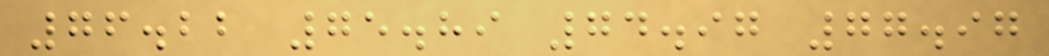76.22 75.89 74.97 77.97
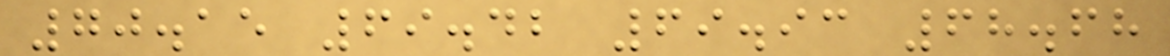70.15 69.42 69.93 68.68
